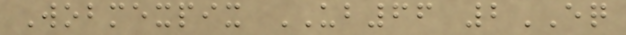Wobmexpix UB66 2EQ
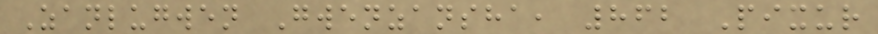Zanlugwen Gwenzansha, 862 Pixur
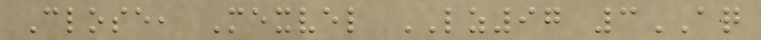Close, Mexvel LZ97 3AQ
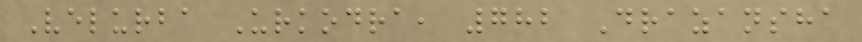Velurba Urkodra, 782 Drazansha
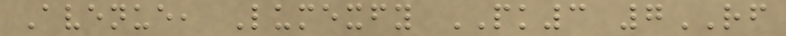Avenue, Lumexfy PK3 7RF
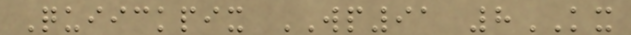Quiickpix WP91 8KX
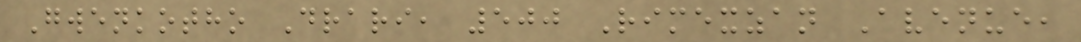Gwenkotho Drari, 500 Rimexzan Avenue,
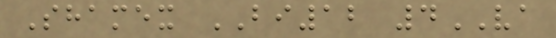Shamex BI12 4VA
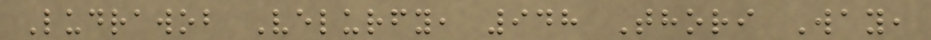Ludrawob Velurfy, 948 Thori Way,
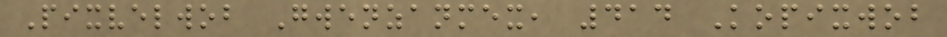Pixvelwob Gwenzanmex, 414 Kopixwob
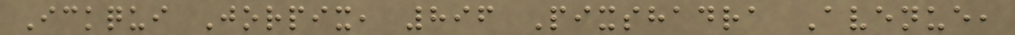Ickqui Jorpix, 896 Pixshadra Avenue,
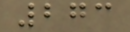273
